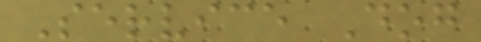Service Dog
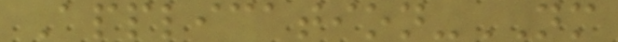Application-NM
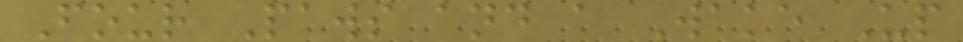Four Paws and a Wake Up
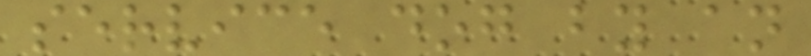service dog by an
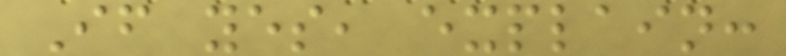If yes, explain:
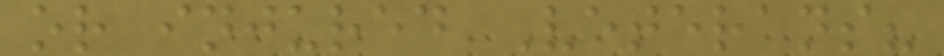or injured Veterans?
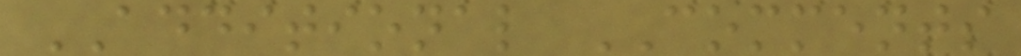ADDITIONAL COMMENTS
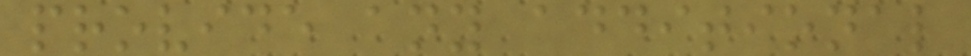provide any additional
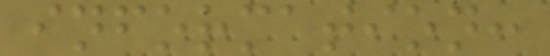information:
